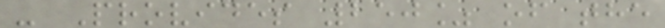- Provides 250% of the
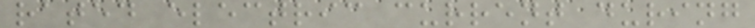rated electric current during
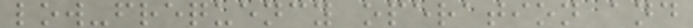low-frequency operation and
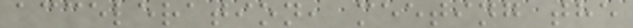acceleration, meeting the
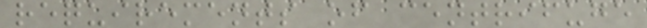requirements of centrifuge
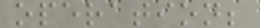operation;
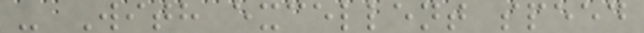- With excellent speed
